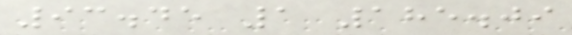93.45 1 185.09
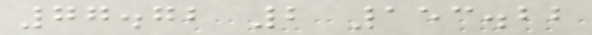77.72 2 153.22
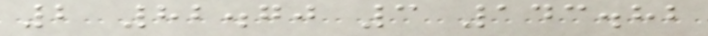2 82.70 3 143.82
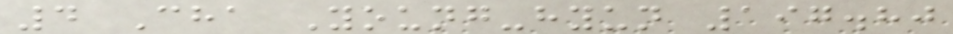4 Cha Young-hyun 197.80
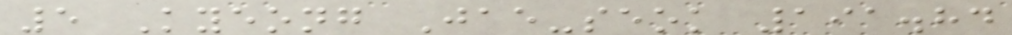5 Kyeong Jae-seok 191.84
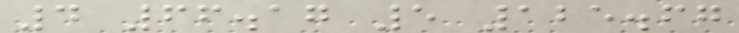4 66.17 5 125.67
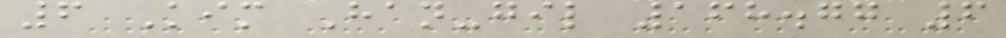6 Kim Han-gil 168.77 6
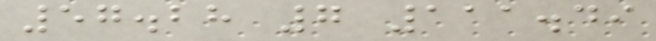57.28 7 111.49
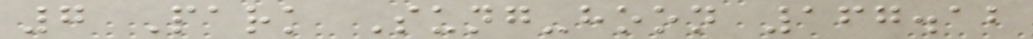7 Park Sung-hoon 167.12
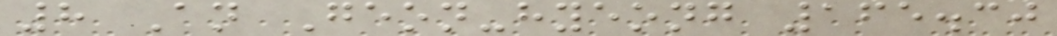8 An Geon-hyeong 165.30
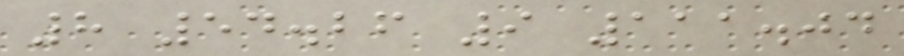8 54.26 9 111.04
